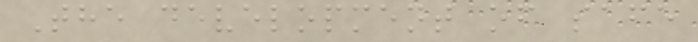The development of safe
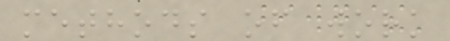methods of work
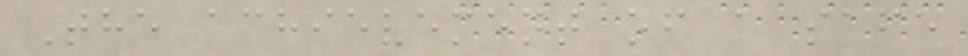The achievement of a safe
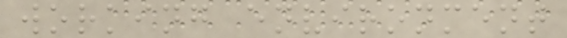working environment
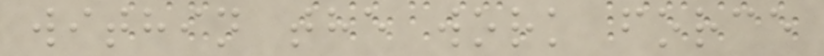within the work force
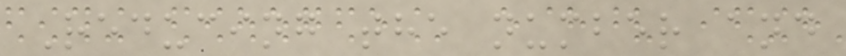Reducing the number and
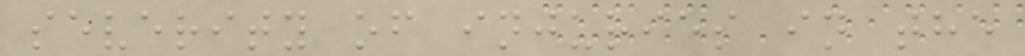severity of injuries in the
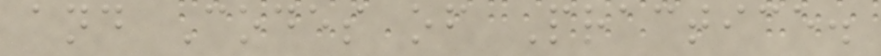and Codes of Practice.
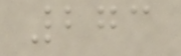273
